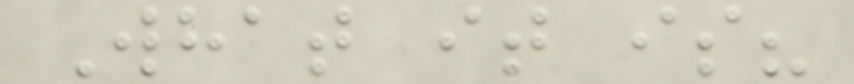What it is?
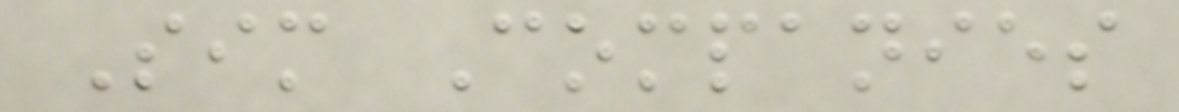Sim Companies
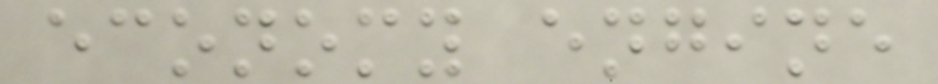economy engine
